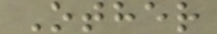Other
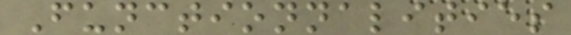Functionnalities
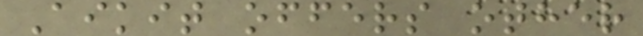Aikit offers other
